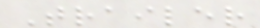Trailer
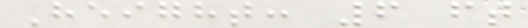Height: 6 ft
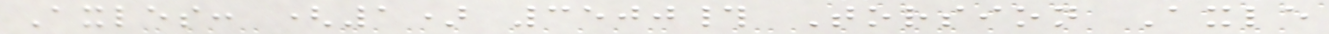Axles: (1) 3500# Torsion Axle
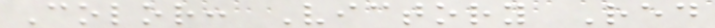Color: Victory Red
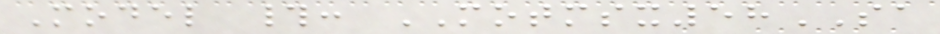Model #: MOTMSX58SA
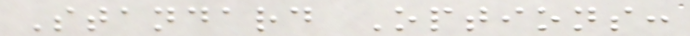Standard Options:
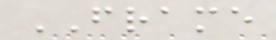FRAME
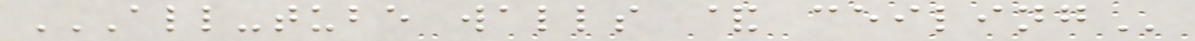ALL-TUBE WALLS & CEILING
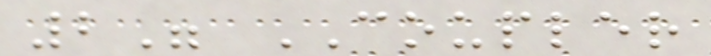2" COUPLER
